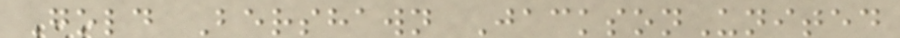Gold Bershawn JacksonUnited
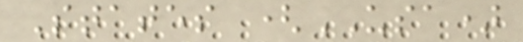States (USA)
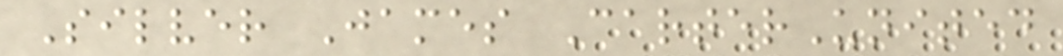Silver James CarterUnited
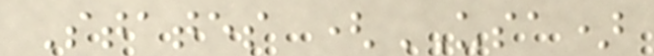States (USA)
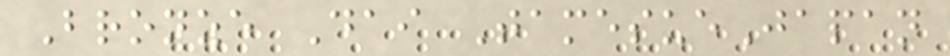Bronze Dai TamesueJapan
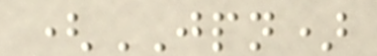(JPN)
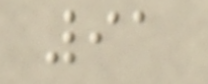91
